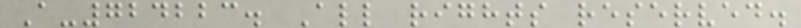A-724223. All rights reserved.
